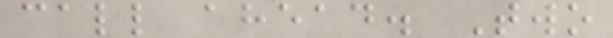call ahead. Two
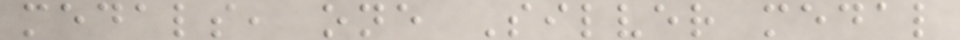medals, one Silver medal
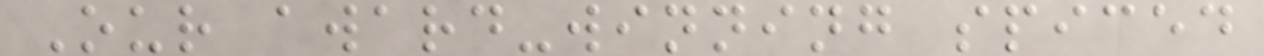Our award-winning spiced
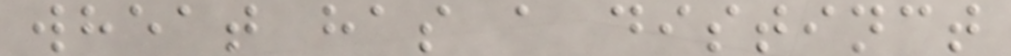wheat has a distinct
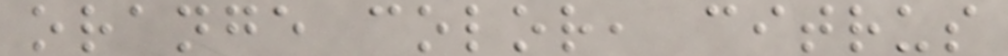orange color, citrus
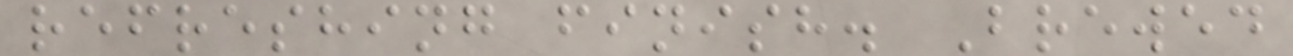refreshing finish. Brewed
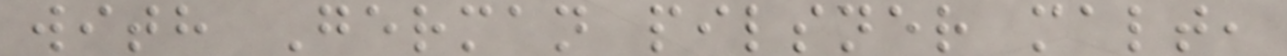with German pilsner malt,
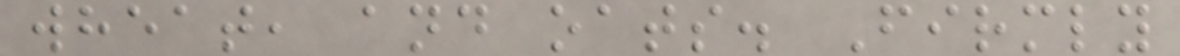wheat, and oats. Firmly
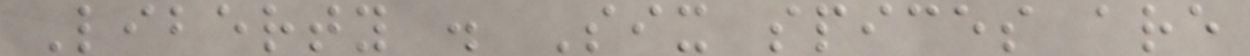Liberty . Six spices are
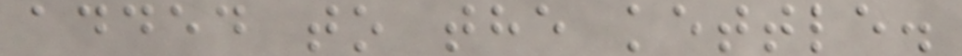added to the kettle.
